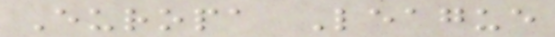Europa League
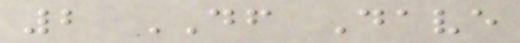2 DF Dave
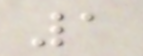1
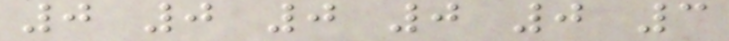0 0 0 0 0 3
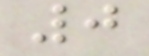0
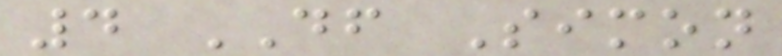4 DF Simon
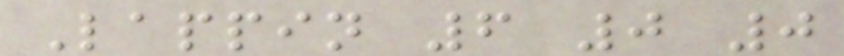Lappin 6 0 0
